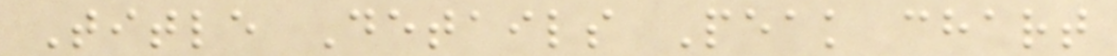Title Details Peak chart
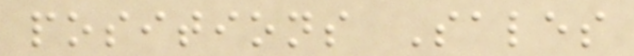positions Sales
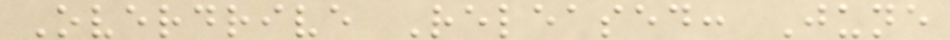Overdrive Released: June
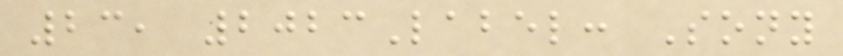23, 2023Label: Sony
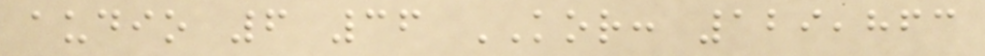audio 6 36 KOR: 129,863
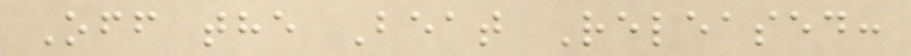Off the Beat Released:
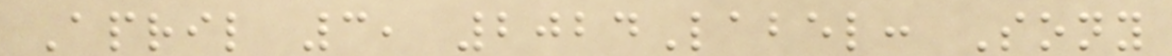April 3, 2024Label: Sony
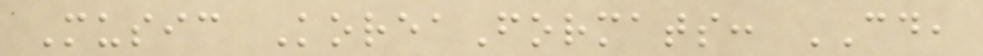Music KoreaFormats: CD,
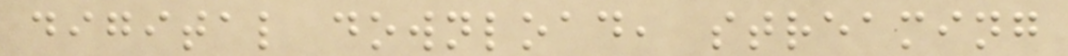digital download, streaming
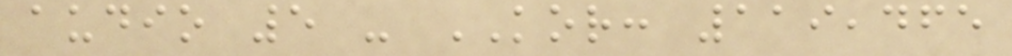audio 5 - KOR: 119,465
